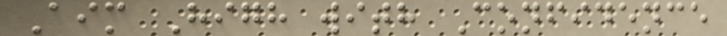Aim High with Confidence
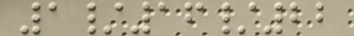1/16/22
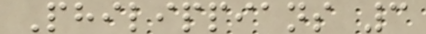Philippians 3
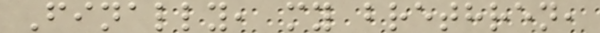Finally, my brethren,
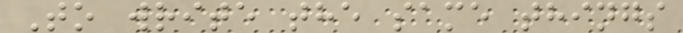To write the same things
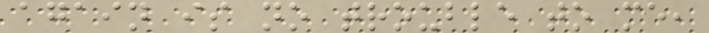again is no trouble to me,
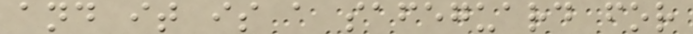and it is a safeguard for
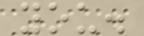you.
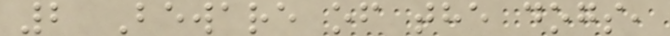2 Beware of the dogs,
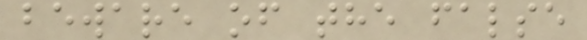beware of the false
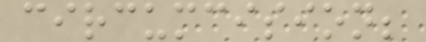circumcision;
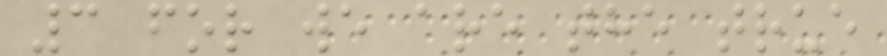3 for we are the true
